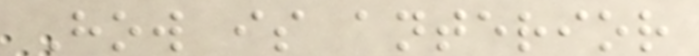How is anterior
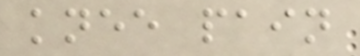knee pain
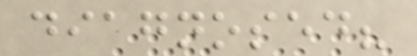diagnosed?
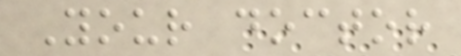Your doctor
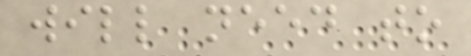will need to
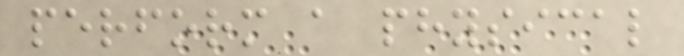perform a physical
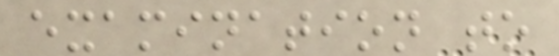examination to
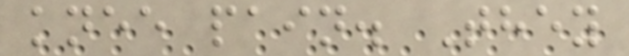knee pain. They
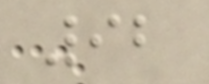92
